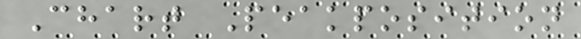Chart Peakposition
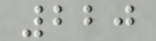220
